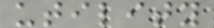utility
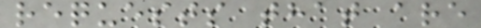requests that are
